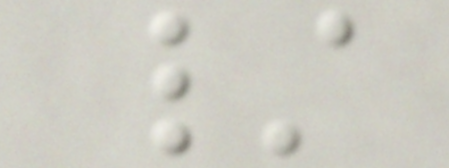/
